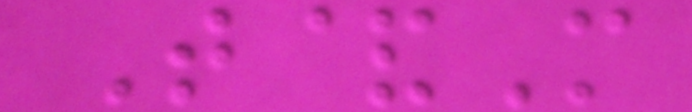T&M
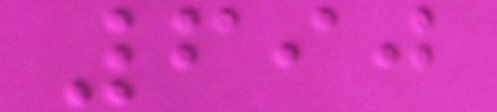690
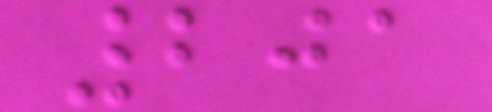201
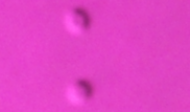k
